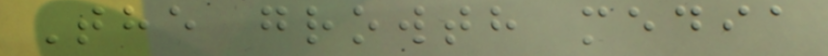The growth media
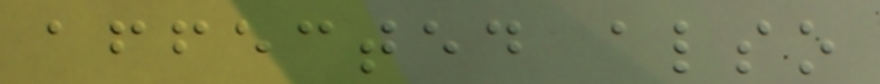affected also
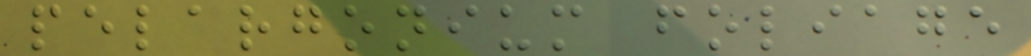pelargonium foliage
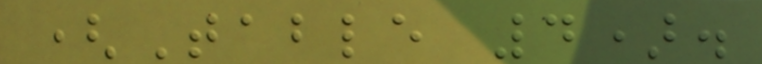(Table 4).
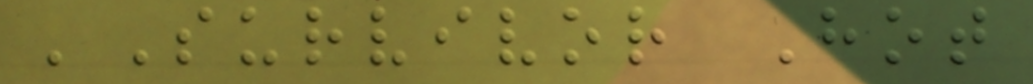'Survivor Hot
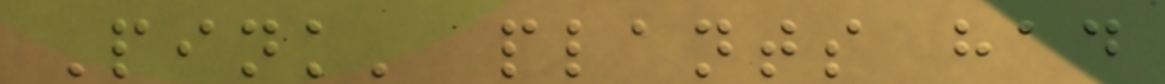Pink' plants had
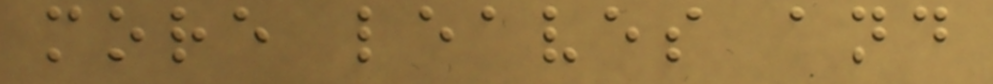more leaves and
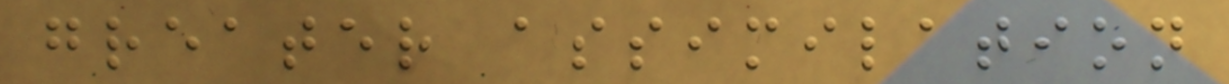greater assimilation
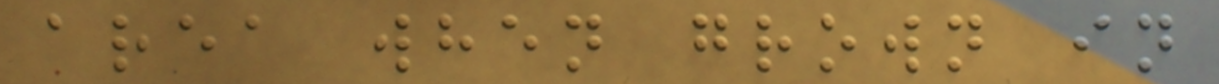area when grown in
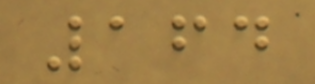164
